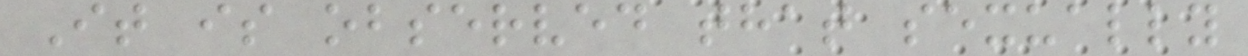It is observed that sexually
